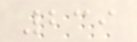239
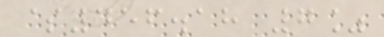$456.18 7%
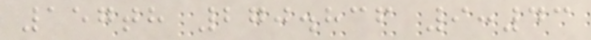157th 270.836 9:43
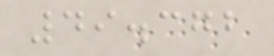49.372
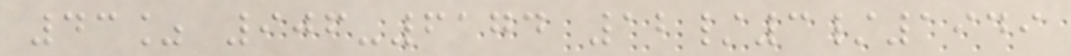43% 906-6174 12/3/1949
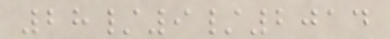28/9/2014
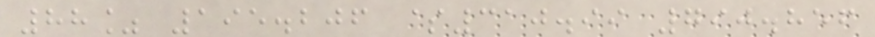88% 195.206 $310.99 790.856
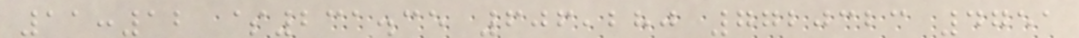11:12 $231.35 606,280 7720323 4751
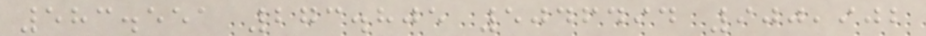583.551 273.805 5046494 900,902
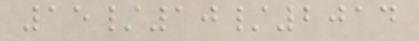15/10/2014
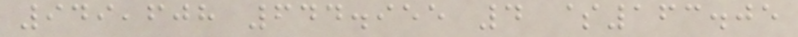949,608 644.955 4 $163.05
